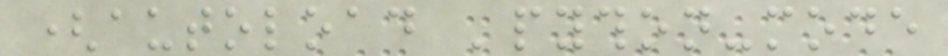(autoload 'python-mode
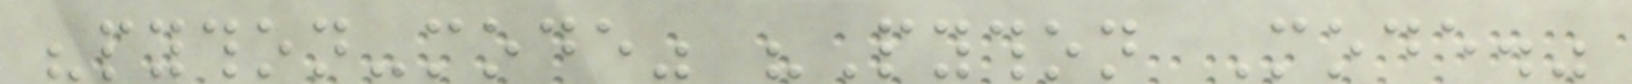"python-mode" "Python Mode."
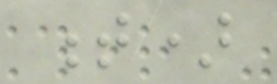t)
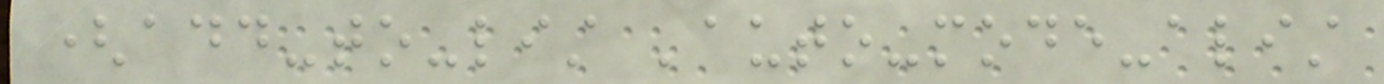(add-to-list 'auto-mode-alist
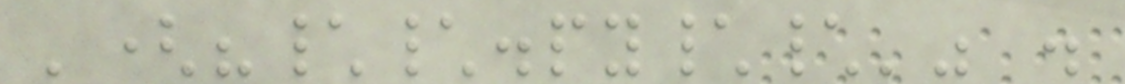'("\\.py\\'" .
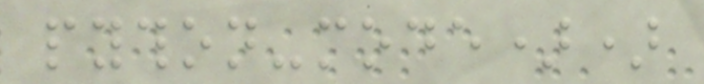python-mode))
